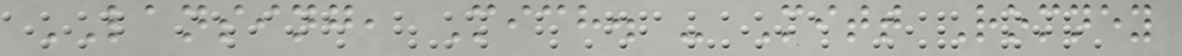LANSING, Mich. - Mitt Romney
